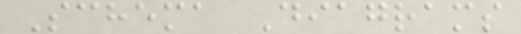Schema Diagrams
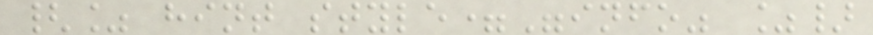{% hint style="info" %}
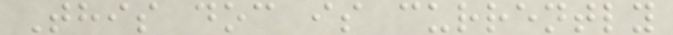This doc is currently
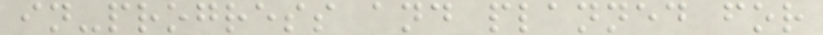in-progress and planned for
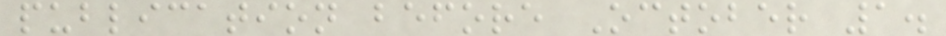publication before October 1.
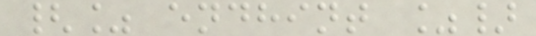{% endhint %}
